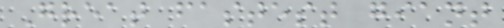Great fastest giant
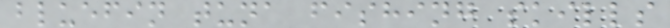bluefin tuna fishing skills
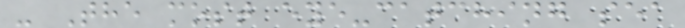- The most eye-catching sea
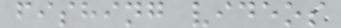fishing videos
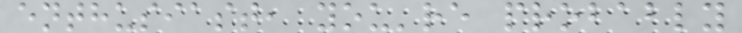enthusiast, you're probably
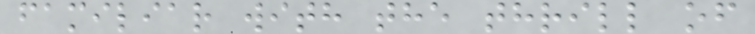familiar with the thrill of
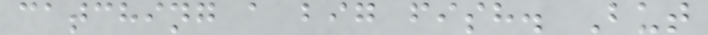catching a big fish. But
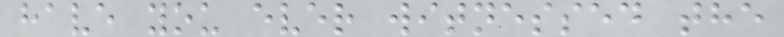have you ever witnessed the
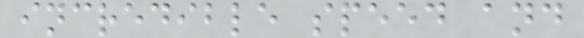incredible speed and
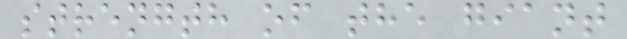strength of the giant
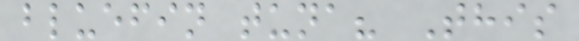bluefin tuna? This
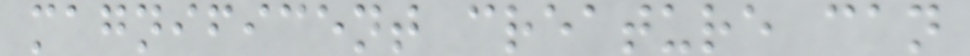magnificent creature can
